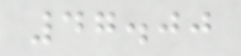47.00
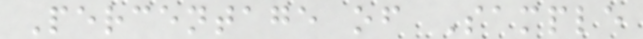Percentage of Sample
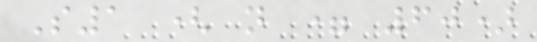S1 ( n = 60)
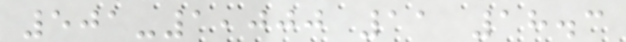501-1,000 11 18.3
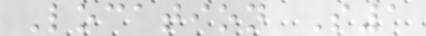Location S1
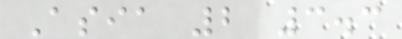Asia 2 3.3
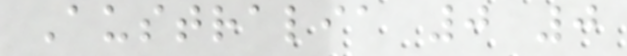Australia 0 0
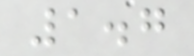1.7
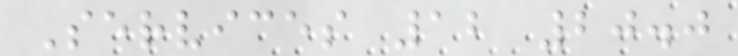Services 12 20.0
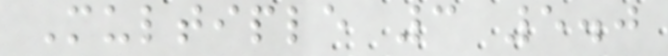Multiple 3 5.0
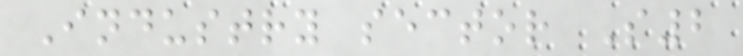Industry sector S2
